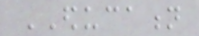EDUCATION
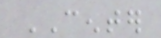CENTER
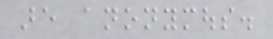are anonymous.
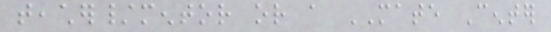teacher/mentor or a MATE Center
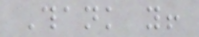Thank you!
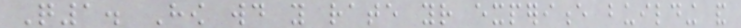Q1. How would you rate your experience building and
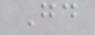Good
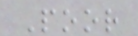Poor
